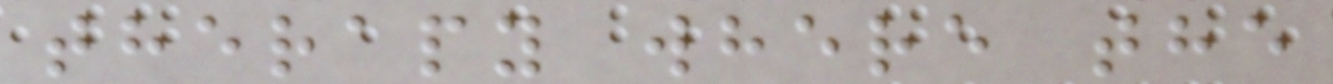therapy where the
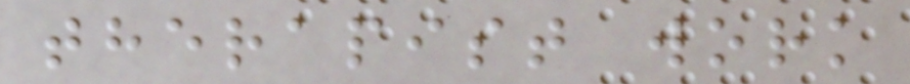therapist work
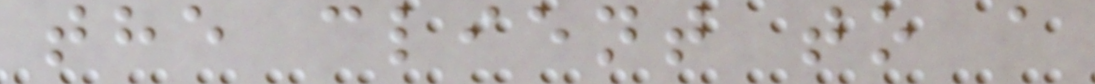the client to a
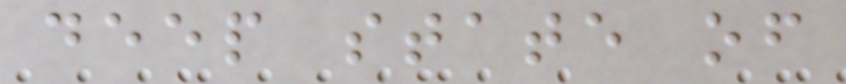deep state of
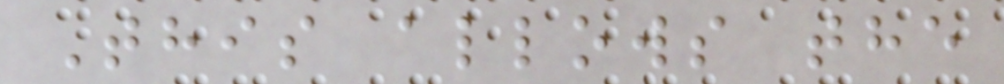This allows the
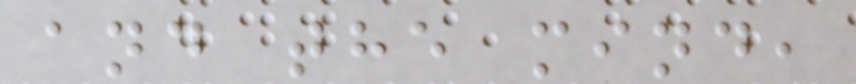and the mind,
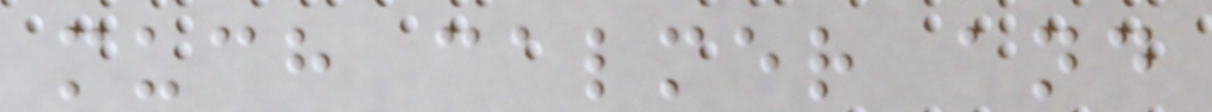much calmer and
